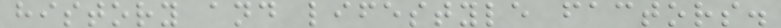history and lifestyle factors.
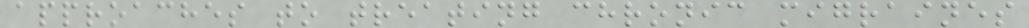approaches to treating chronic migraines
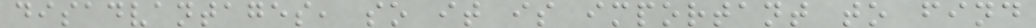disadvantages, so it is important to find
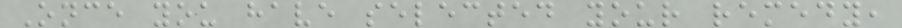Once you have selected your remedy,
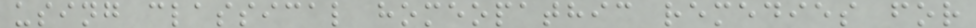using classical homeopathic remedies for
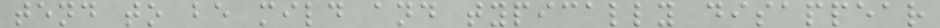tend to be mild and typically disappear
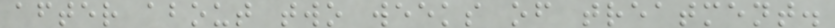after about two weeks of treatment.
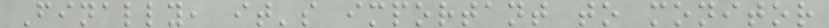Finally, it's important to monitor
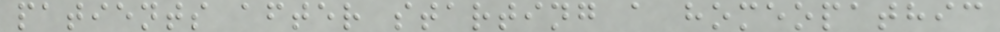patients after starting a homeopathic
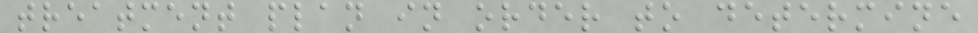treatment plan in order to determine
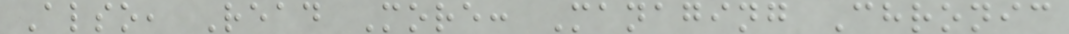Also, Read More: Managing Chronic
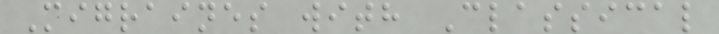Migraines with Classical
